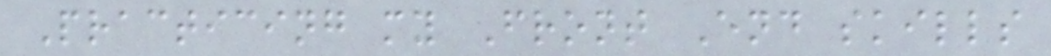Practicing my Front End skills
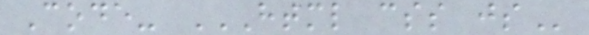Code- HTML CSS JS
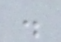.
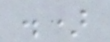.)
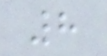8
